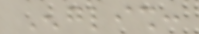English:
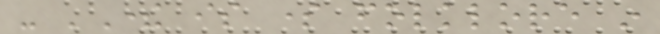- 'There is some folklore in
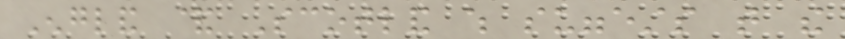England & Scotland which suggests that the
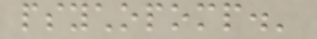psychopomp.'
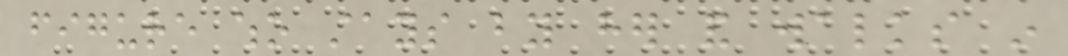figure who stays by her and walks in
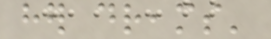her dreams'
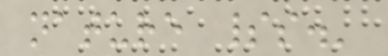nature spirits.'
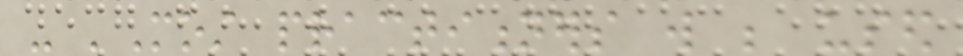- 'Most practitioners will be used
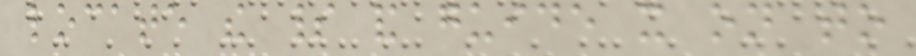locate the spirit and guide it on to
